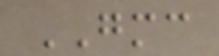GMC
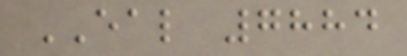EAL 7884
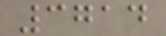3714
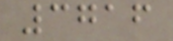3716
